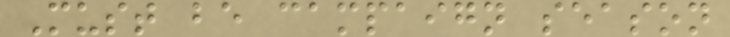Must be campaign season
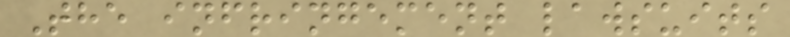The infringement lawsuits
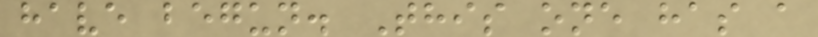have begun. This one has a
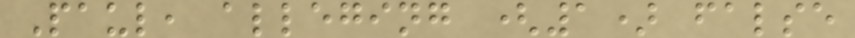Paul, alleging (1) false
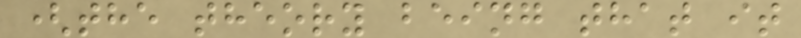(the theory being that it
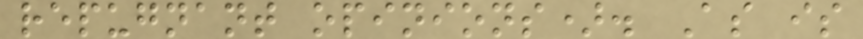repugnant opinions). As is
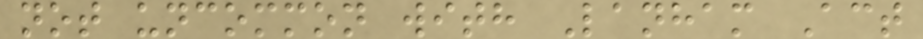not uncommon with Lanham Act
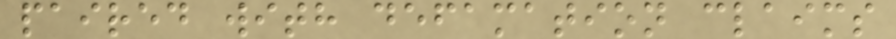paired with defamation claims
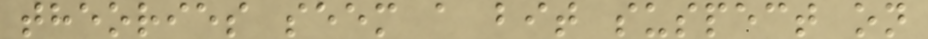theories seem a bit suspect on
